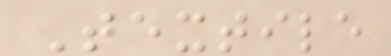Textile
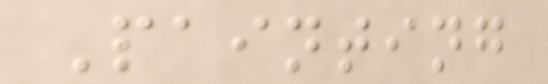Painting
